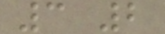3 2
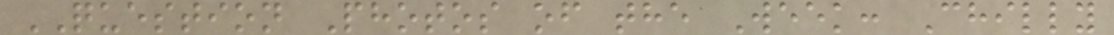QUESTION Photos of the Week: Chilly
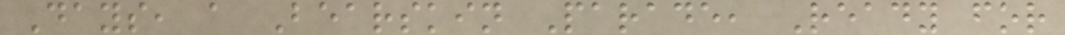Days, a Bearskin Parade, Ready for
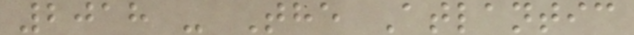2018 - The Atlantic
